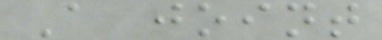A joint
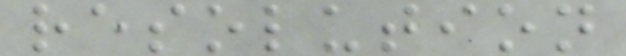resolution
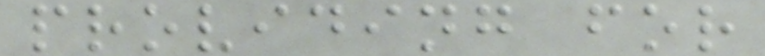providing for
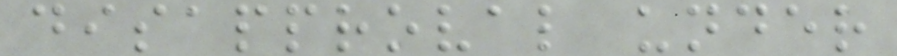disapproval under
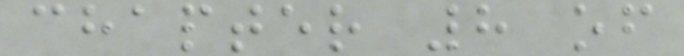chapter 8 of
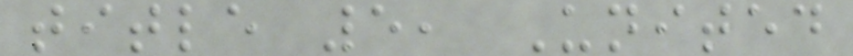title 5, United
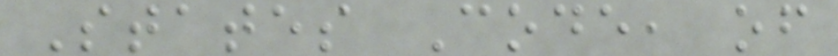States Code, of
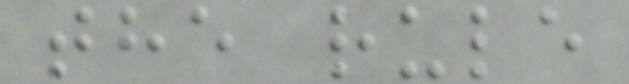the rule
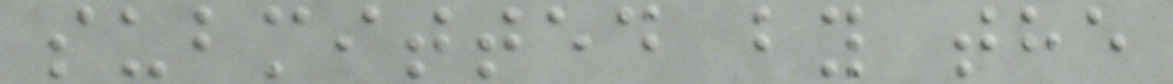submitted by the
